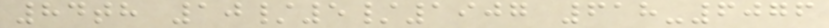84th 10/5/1907 618-6076
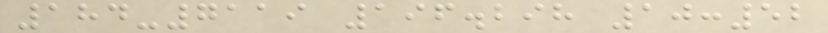184-7119 196.298 10:52
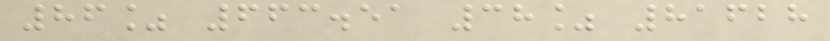86% 663.51 38% 81628
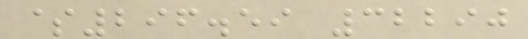$296.59 32290
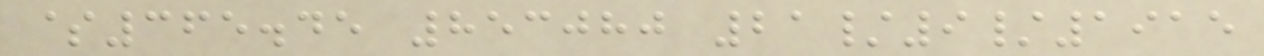$365.45 853080 21/9/1915
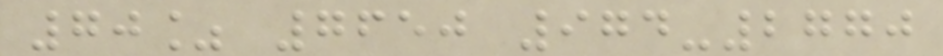70% 7650 974-2770
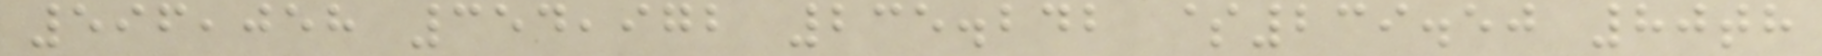596,058 354,972 235.242 $239.50 80th
